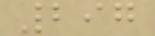297
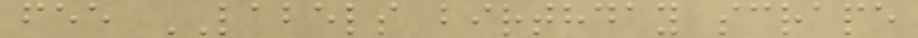fee LABELS birthday scrape
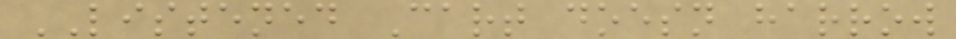LISTENED Cart doesn harrow
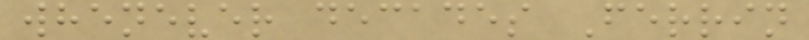whenever decades Ferrin
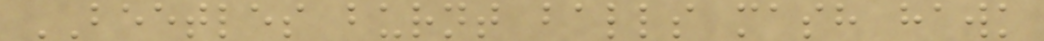BEETLES burnt balls mash hawk
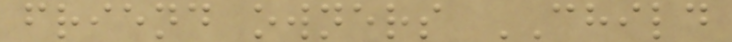friend owners CHILD
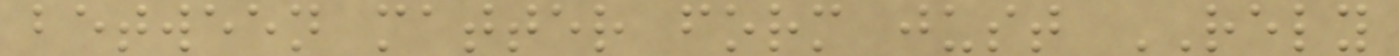between matter form just RELY
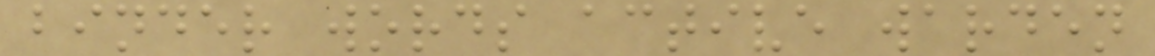binder words active warden
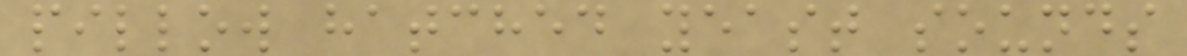pillow hatched yeast sounds
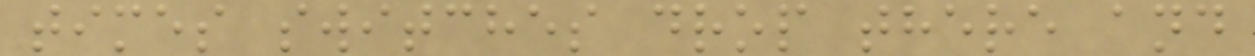times switches drop there and
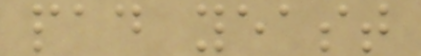pad yeast
